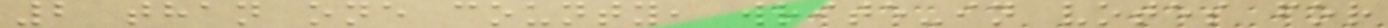2 than one county, write-in votes for
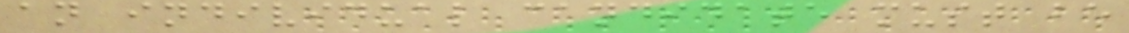an individual candidate must be
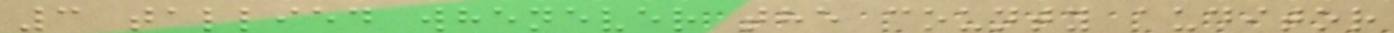3 tallied whenever the county auditor
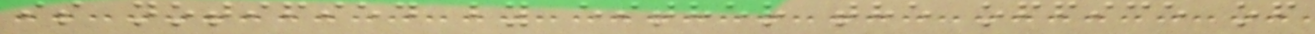is notified by either the office of
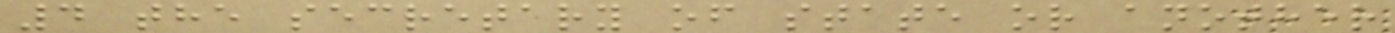4 the secretary of state or another
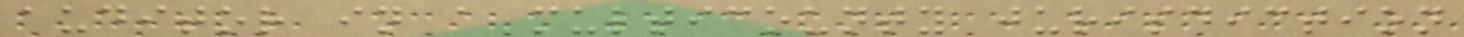auditor in a multicounty jurisdiction
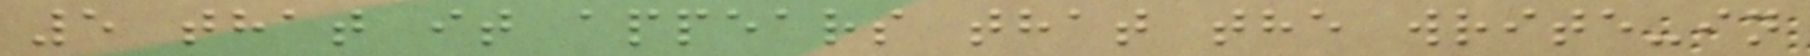5 that it appears that the write-in
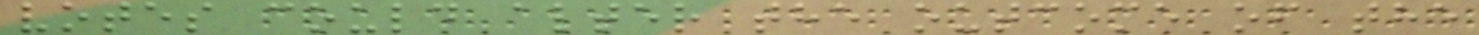votes could alter the outcome of the
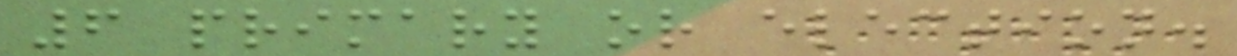6 primary or election.
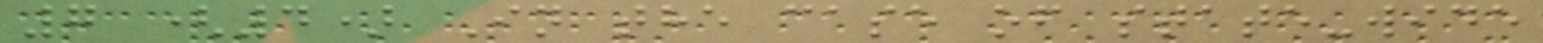7 (4) In the case of state-wide
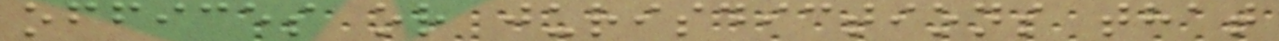offices or jurisdictions that
